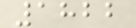1822
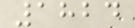1824
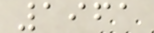1961
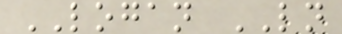LOGAN LN
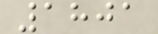1801
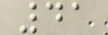41
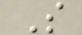S
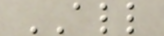ALL
